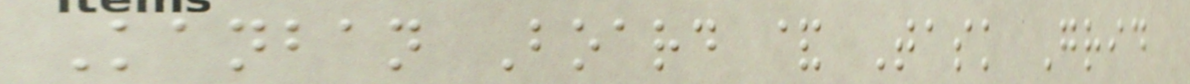Kanban Board & Task Grid
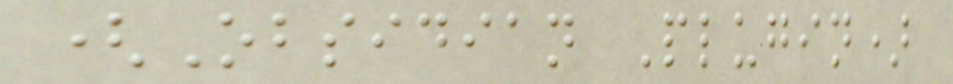(Obsidian Plugin)
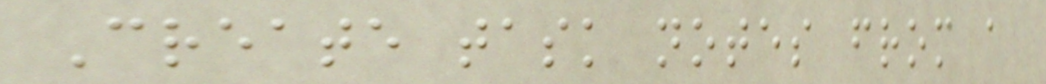Create task notes from a
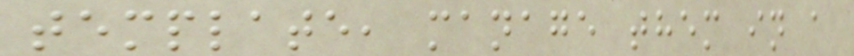template, manage them in a
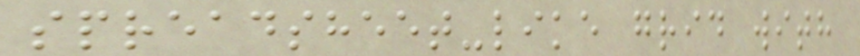spreadsheet-like grid with
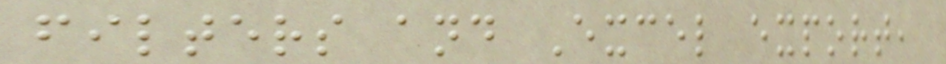filters and Excel export,
